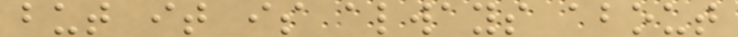but it is always about
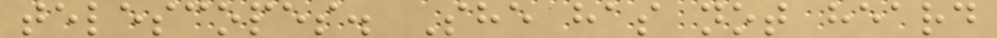telescopes. She has not heard
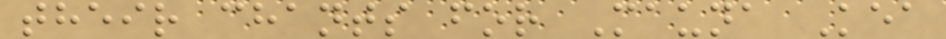their chants for Mauna Kea
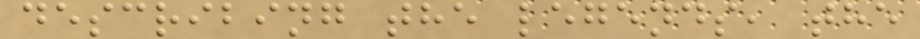describing the legends, the
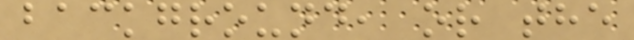background, or the
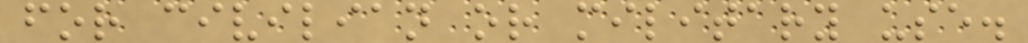for civilian or military use.
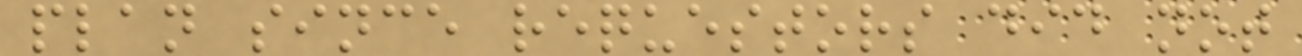plan since requestors did not
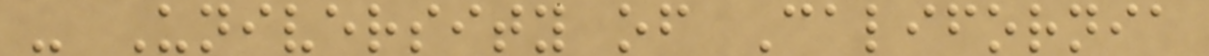- University of California
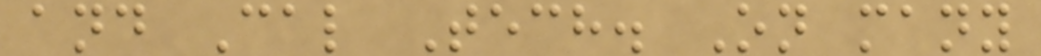and Cal Tech. On many
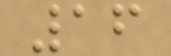16
